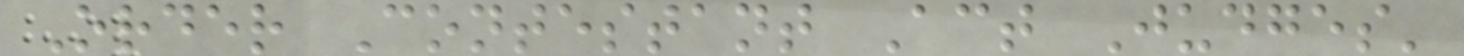Order Contestant Act Judges'
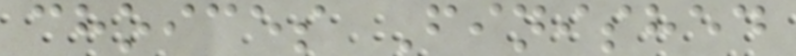choices Finished
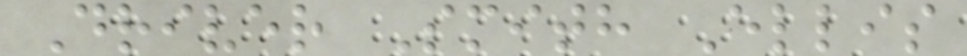Driver Smith Ellis
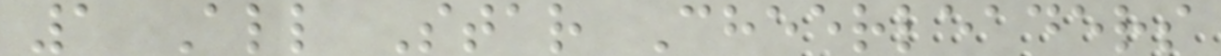1 All Star Cheerleaders
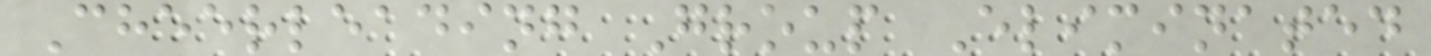Cheerleading Group Eliminated
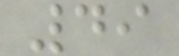49
